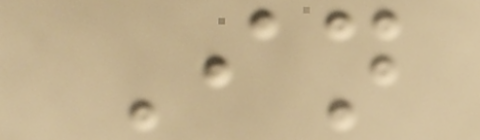In
